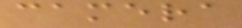camera
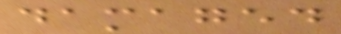damaged
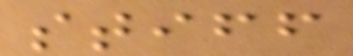stiff
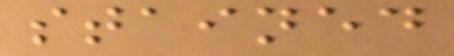stained
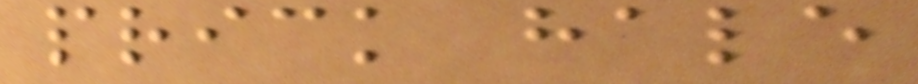prick hale
